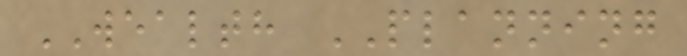WEALTH PLANNING
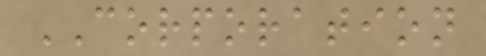CORPORATION
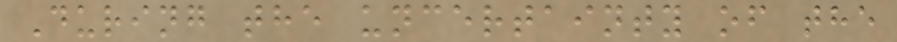During the uncertainty of the
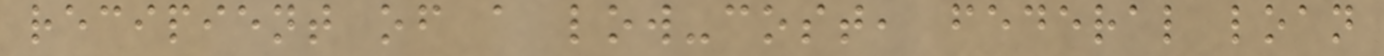recipient of a low-cost, federal loan
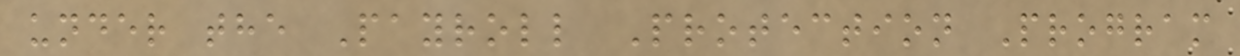under the Payroll Protection Program
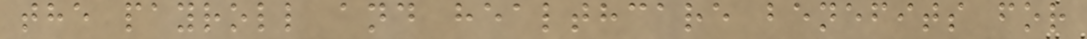the payroll and healthcare benefits for
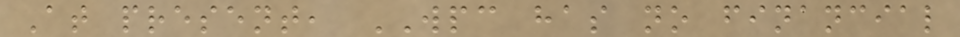At present, WPC has no financial
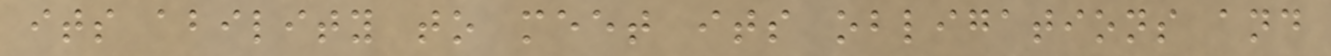its ability to meet its obligations and
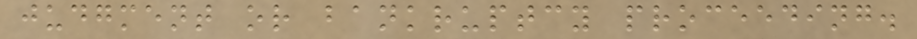judgment or bankruptcy proceeding.
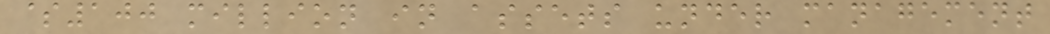$100 million in assets under management
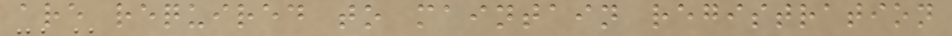are required to maintain registration
